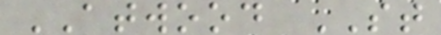ATWOOD ST
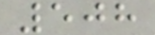508
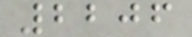2206
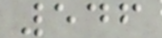546
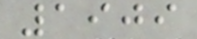1909
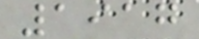1917
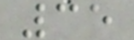35
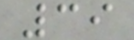39
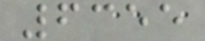6355
